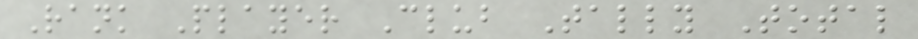Rank Player Club Tally Total
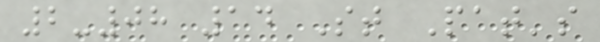2-08 14 St Pat's
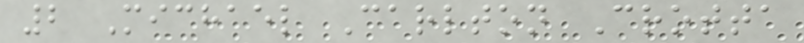2 Michael Carlton Crotta
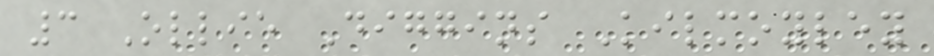3 Ollie Diggins Kilmoyley
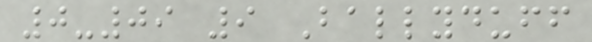0-09 9 Ballyduff
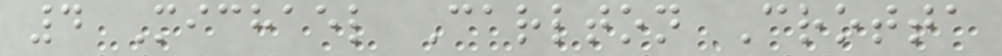4 Michael Carlton Crotta
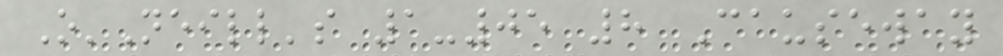O'Neill's 1-05 8 Causeway
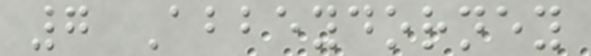7 Abbeydorney
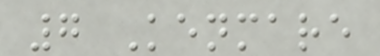7 Kenmare
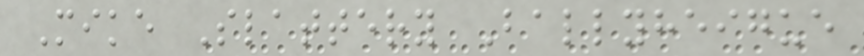Mike Slattery Ballyheigue
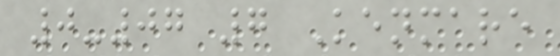0-07 7 Kenmare
